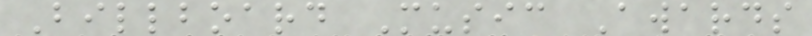Billboard Music Awards
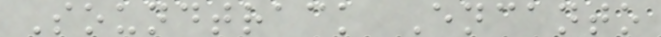Soundtrack Encanto
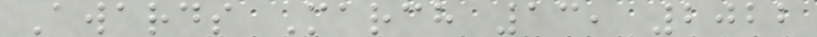Awards March 13, 2022
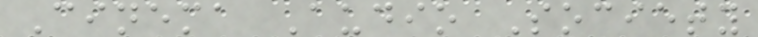Cinema Audio Society
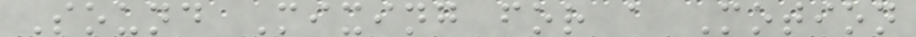Sound Mixing for a Motion
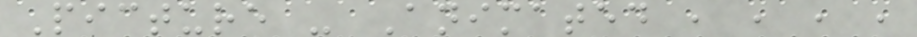Picture - Animated , , , ,
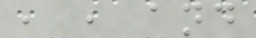, , and
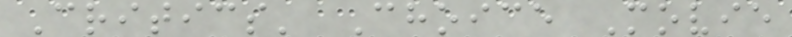Critics' Choice Movie
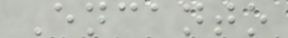Encanto
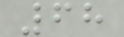68
